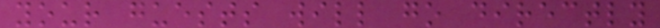your guests will go directly
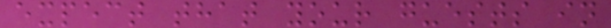expect that your guests in
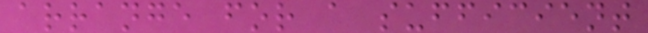arrange for a sufficient
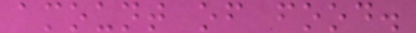amount of food.
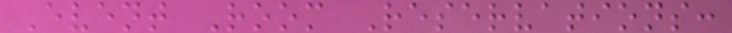Event Room Reservations:
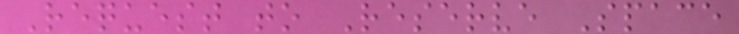Request to Reserve Space
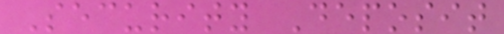Security Deposit
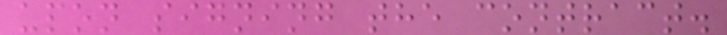upon signing the contract.
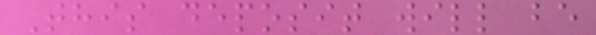This deposit will be
